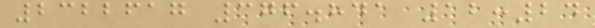2322617 376.841 12:24
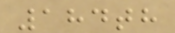184th
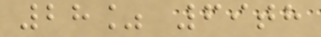28% 69th
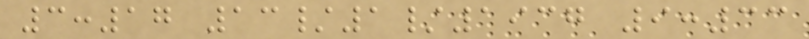3:17 13/1/1937 9:33
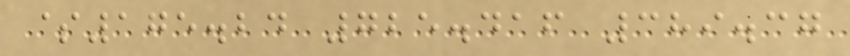$175.24 725.416 389.37
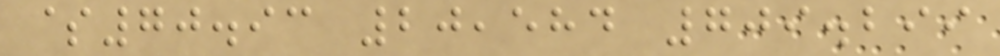$70.93 20,584 709.299
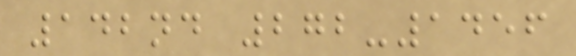142nd 272-1456
